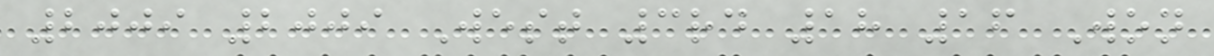2009 2009 West 3rd 18 16 Won
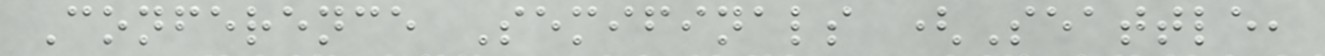Conference Semifinals (Seattle,
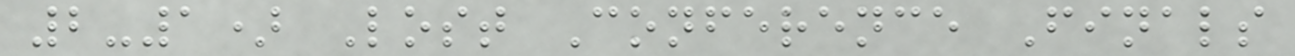2-1) Lost Conference Finals
